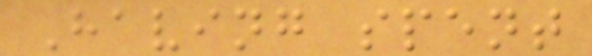Having spent
